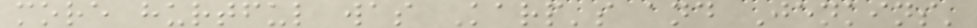more hurtful was Karp's and Jenkins'
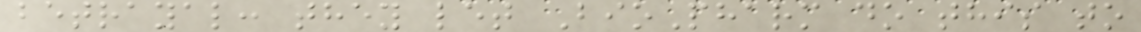betrayal: they let BioPharm do this to
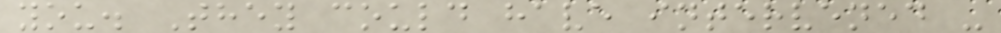you. They could have intervened -
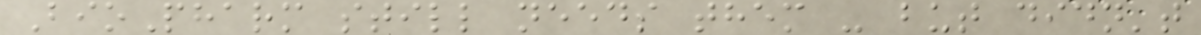BioPharm still needs them - but didn't
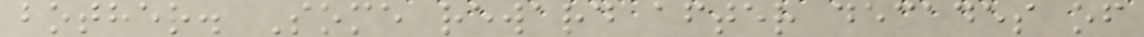bother. Some reward after decades of
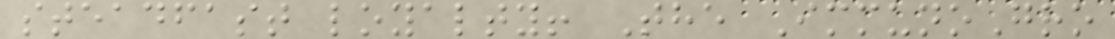steadfast loyalty! The ImmunoGro
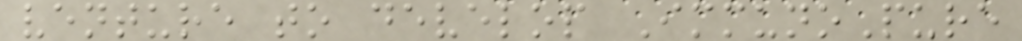venture to develop ImmunoPure
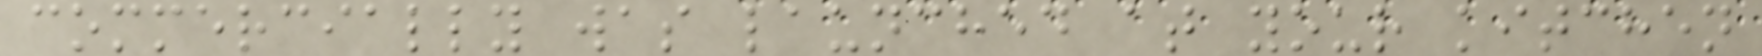commercially was launched at your kitchen
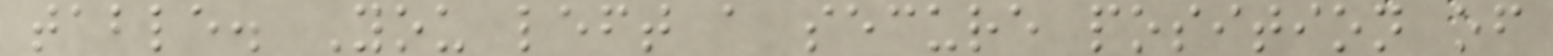table. You left a secure position of
